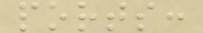ports:
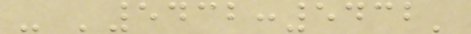- '5432:5432'
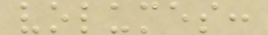volumes:
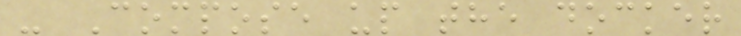- Compose up the docker
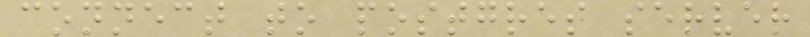connect to postgres server
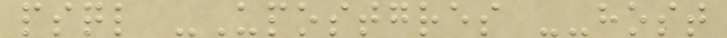psql -Upostgres --host
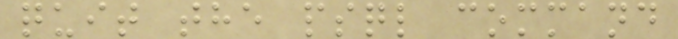quit the psql command
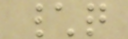\q
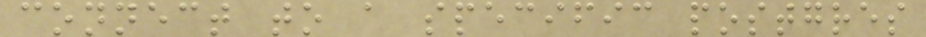connect to a specific postgres
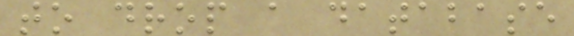to drop a database
